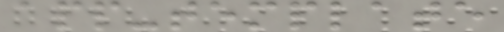app-template
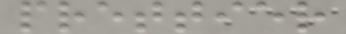prettier
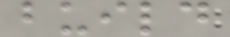build
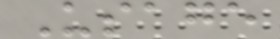Usage
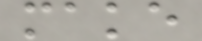make
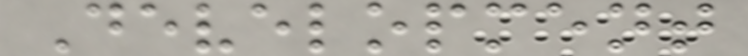Development
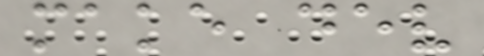make dev
